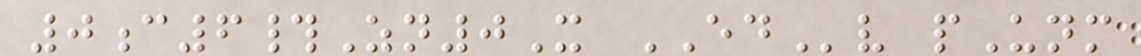0c6#Zn0X EDv pUnm
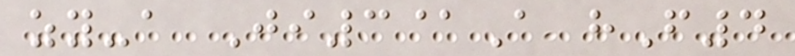zy-a Ji3@A hF4
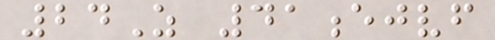24Z 41ejvf
